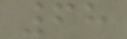68
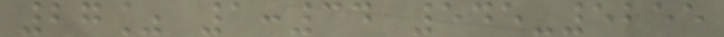27% 1:34 545-5255
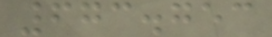673.753
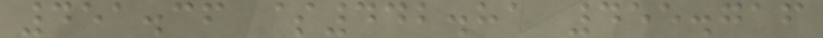451.36 $442.81 455.716
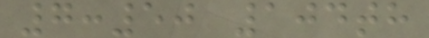7:50 104th
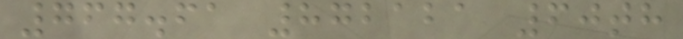767.61 872121 60th
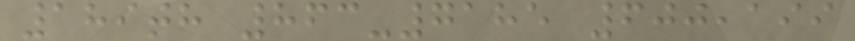189th 863-7185 600,199
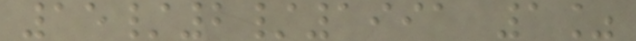15/2/1991 1%
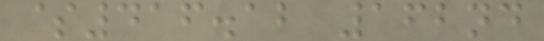$416.12 162nd
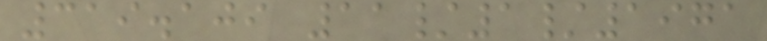319.109 11/1/1971
